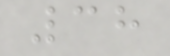38
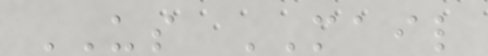US MAIL
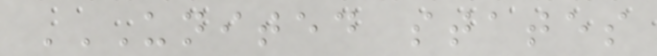UNITED STATES
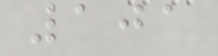101
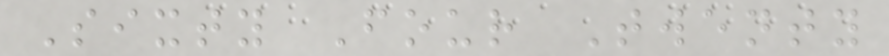Sixty Four Twenty
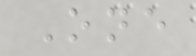One
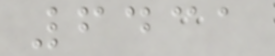6431
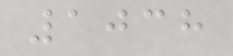1038
